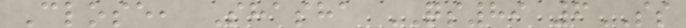Close, Shasha QS89 6SS
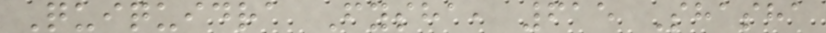Quiquidra Fysha, 615 Shasha
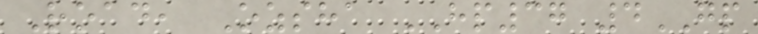Road, Ozsha HP37 4GP
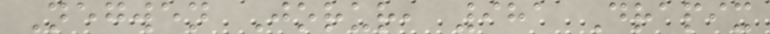Negwen Jorur, 981 Drapix
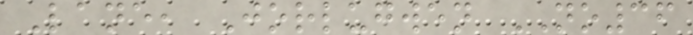Lane, Jorlugwen NO36
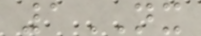1NX
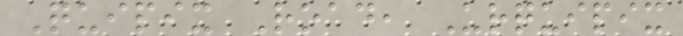Quipix Road, Urquipix
